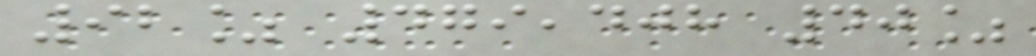92% 479,408 40%
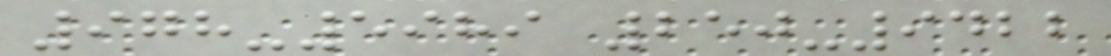978-5989 250-9422
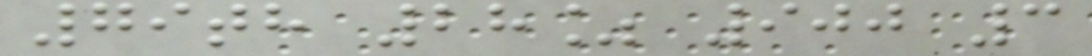79th 28% 900 3
